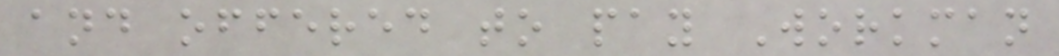and offered to pay Workman
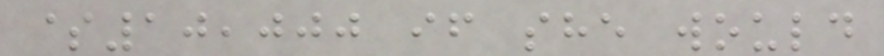$10,000 if she would
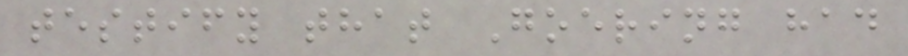testify that Goering had
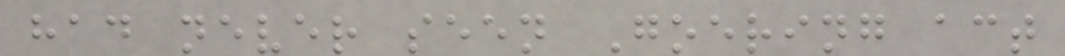had never seen Goering act
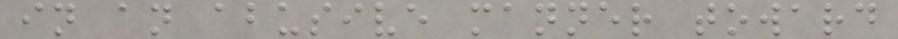in an abusive manner toward
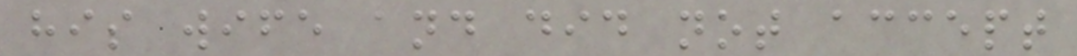his wife and did not accept
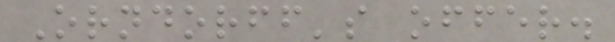Orndorff's offer.
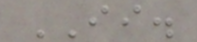II.
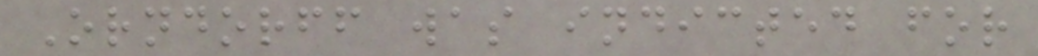Orndorff was indicted for
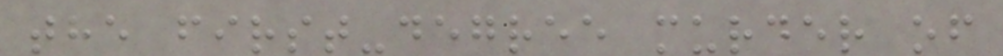the first-degree murder of
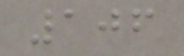106
